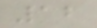12
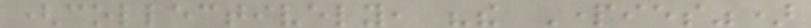(collectively, "the Parties")
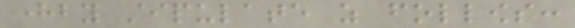hereby stipulate as follows:
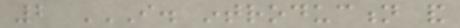2 I. INTRODUCTION AND
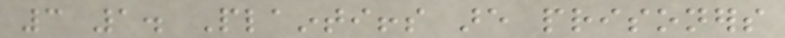3 1. Plaintiffs are prisoners
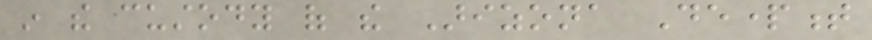in the custody of the Arizona Department
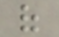of
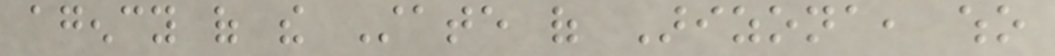agency of the State of Arizona, who
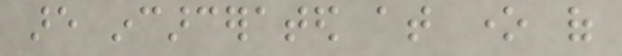are incarcerated at one of
